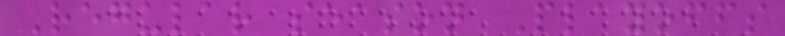Regular season Playoffs
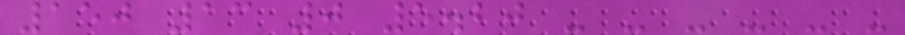150 13 0 5.20 - - - - - -
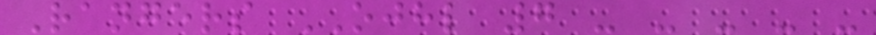Rangers OJHL 7 - - - - -
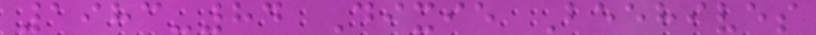1983-84 Dixie Beehives
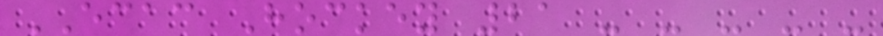ECAC Hockey 21 - - - - -
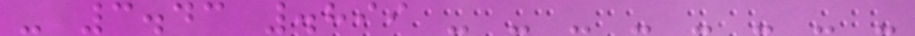- 3.43 .899 - - - - - - - -
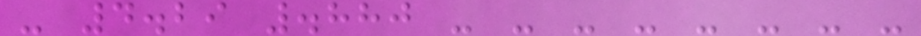- 4.29 .880 - - - - - - - -
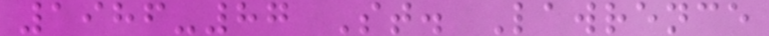1986-87 St. Lawrence
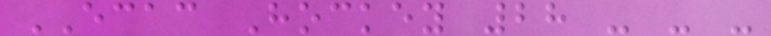ECAC Hockey 28 - - -
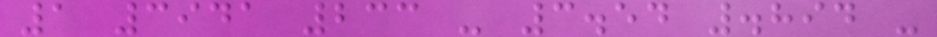1 3941 233 - 3.54 .894 -
